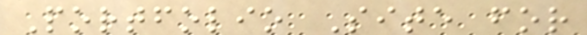Portfolio Site for
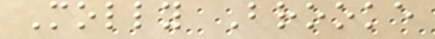Molly Brooke
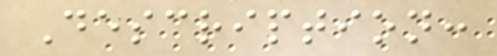Description:
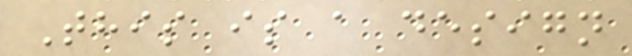This is a design
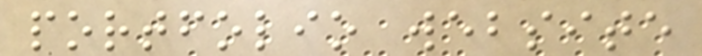portfolio website
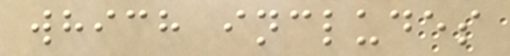which includes
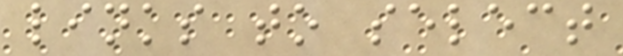links to select
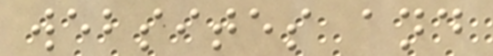websites and
